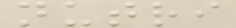nutri
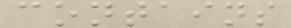contains
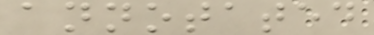annotated
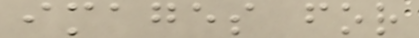images for
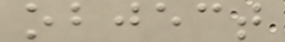object
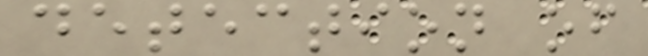detection of
